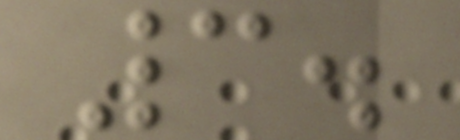3.
